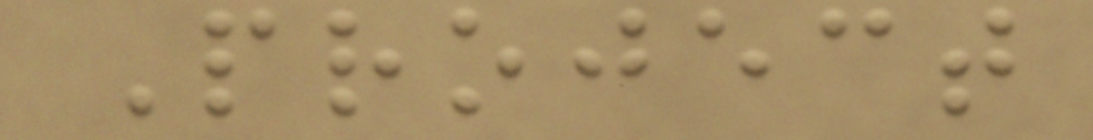Project
